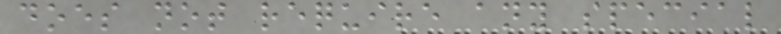does not require any special
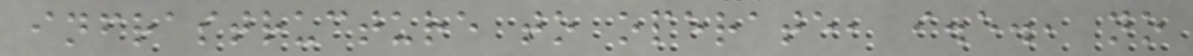infrastructure to operate, i.e., no
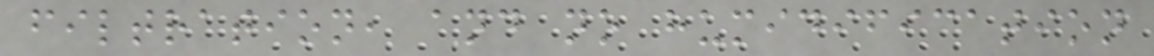filtration, and no humidification
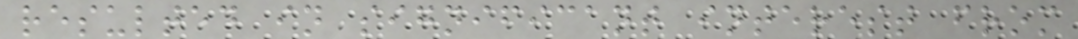resulted in significant interest from
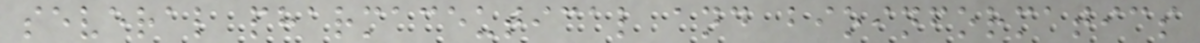several pharmaceutical and bioinformatics
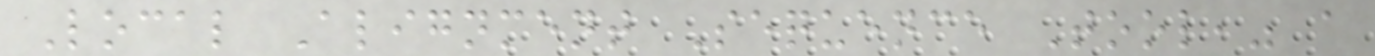Local Alignment Sequence Tool," a
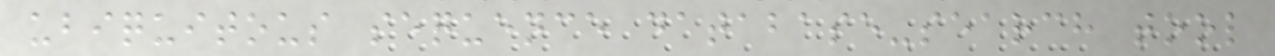ubiquitous sequence database-search tool
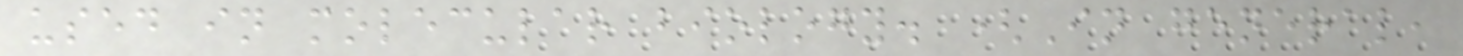used in molecular biology. (In general,
